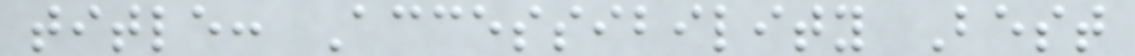title: Accessibility Best
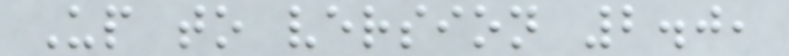Up to version 2.0,
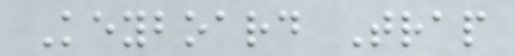Keyboard Trap
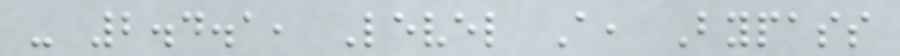- 2.4.1, Level A, Bypass
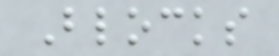Blocks
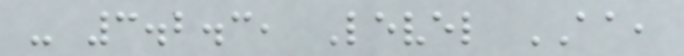- 3.2.3, Level AA,
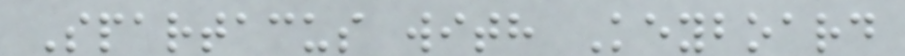Spartacus with Keyboard
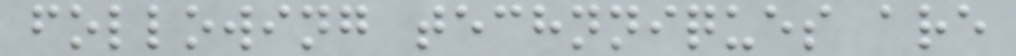following technniques are
